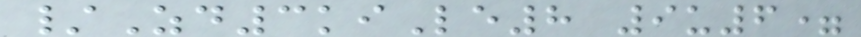/Zd3kiLe8 9u6=
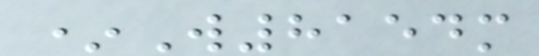*W8154m
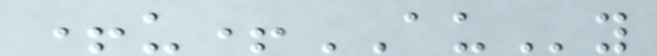+u+AUy
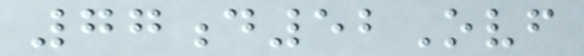77d52Ovf
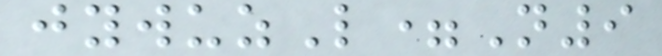jywuzL=N9
